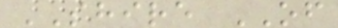SHIRE OF
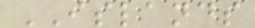ISLANDS
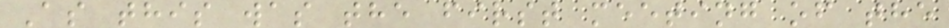As this was the first meeting of the
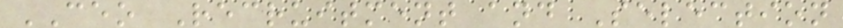CEO Recruitment and Selection
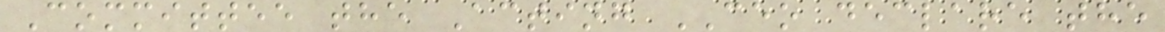Committee the Acting CEO declare the
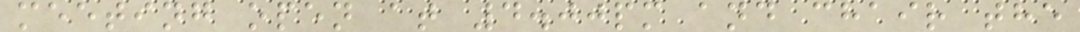meeting open at 4.00pm and chair the
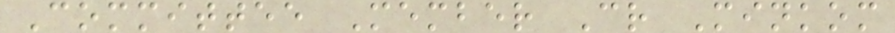Committee Member Cr Minkom
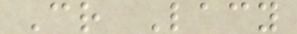Cr Lacy
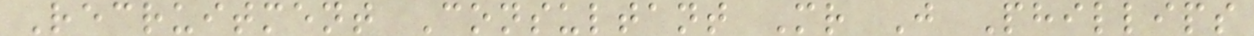Recruitment Consultant Mr J Phillips
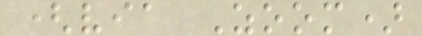(via Zoom)
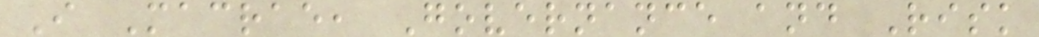I Macrae, Governance and Risk
